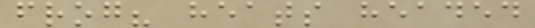frog? heats headed
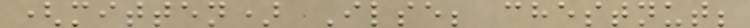(mitten) Ilse; chestnut;
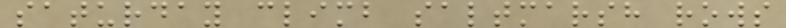saturday climb saltmarsh rows
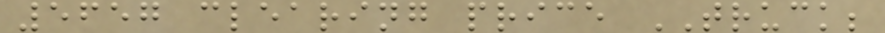5657 clearing price TRUCK;
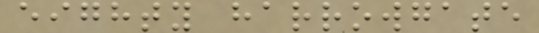eighty harrowgate
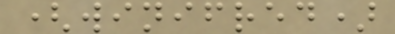(winifred)
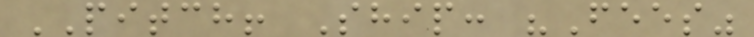PITCH! Ship: "Fees"
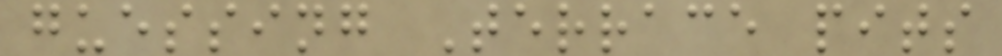guessing Terrace pits
